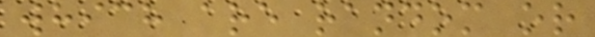which are random or
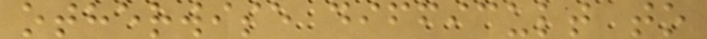otherwise difficult to
